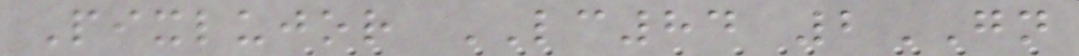Pixlujor LC84 2GN
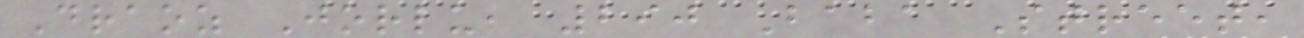Draoz Jorlu, 290 Baba Street,
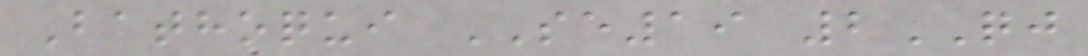Bathoqui SE19 2QJ
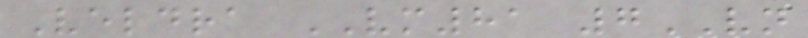Veldra VM81 7VN
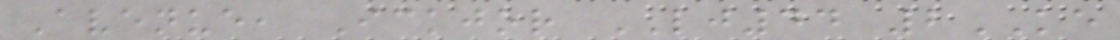Avenue, Ickjor LJ44 2KE
